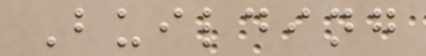Building
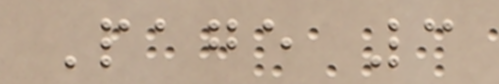Page 3
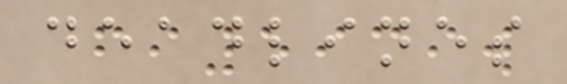deadlines
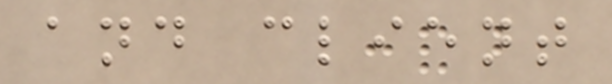and client
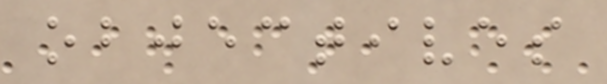objectives
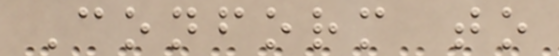Conform to
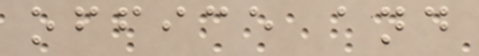office and
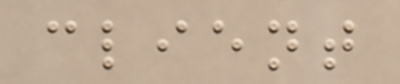client
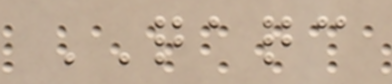QAQC
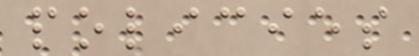policies
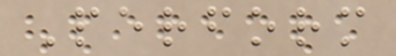Perform
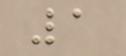1
